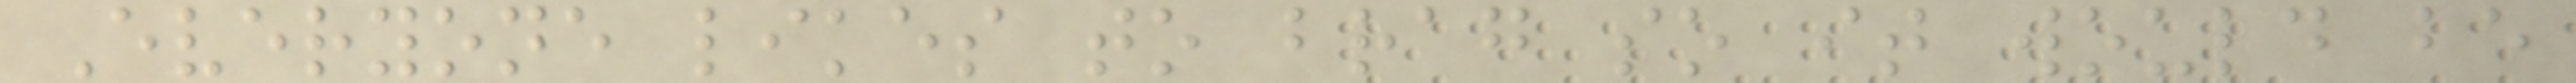Everyone likes to brag so it would be
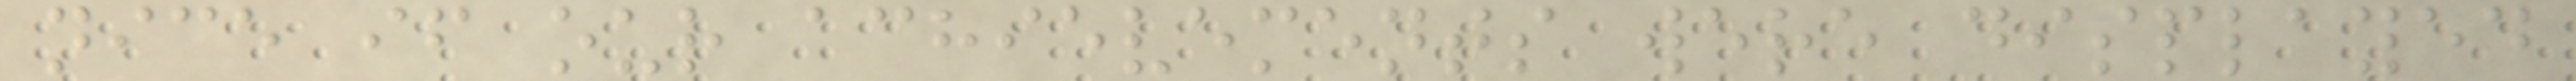nice if our achievements were displayed
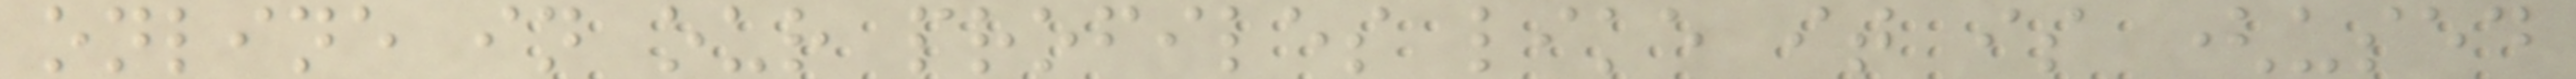online in our profiles like it is (used
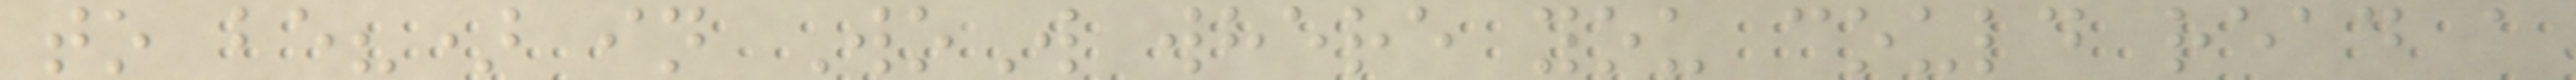to be?) in WoW where you could read a
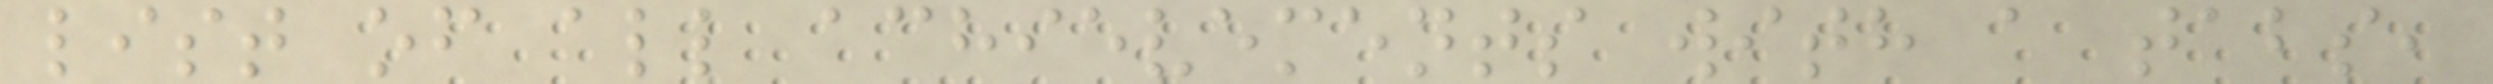list of all achievements with a tabs,
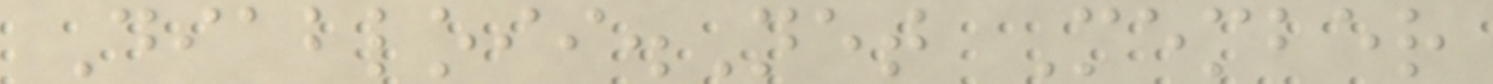Diabloii.Net Member
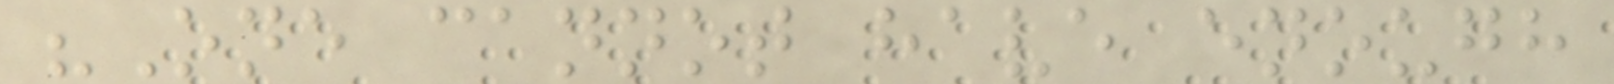"One cannot have enough
